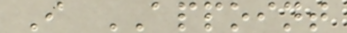I APPOINT
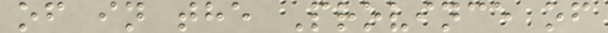of in the Province of
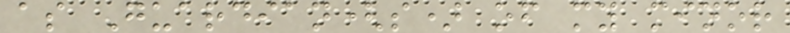as Guardian(s) of my minor
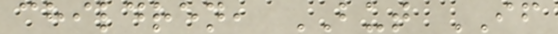children, BUT IF
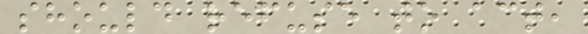should refuse to act,
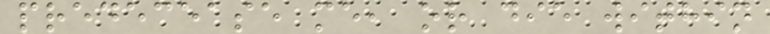predecease me, or die within
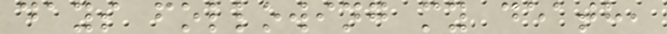days following my death,
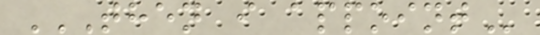THEN I APPOINT
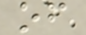of
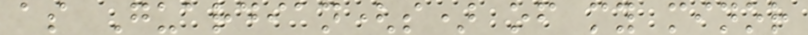as Guardian(s) of my minor
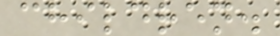children.
